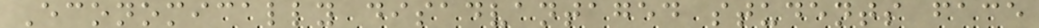Economically disadvantaged students face
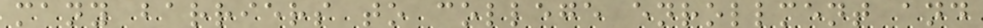many barriers to college enrollment and
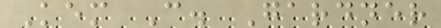Kem C. Gardner
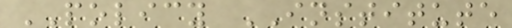POLICY INSTITUTE
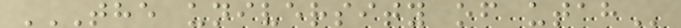THE UNIVERSITY OF UTAH
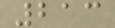213
